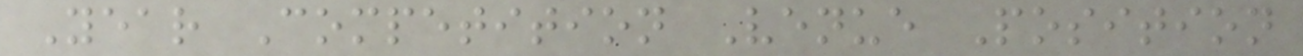Year Competition Venue Position
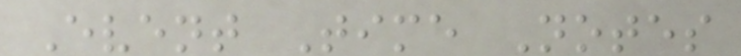Event Time Notes
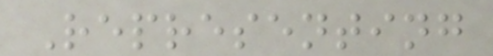Representing
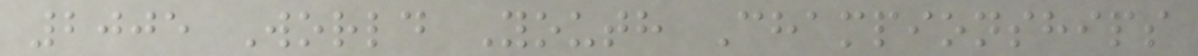2005 World Youth Championships
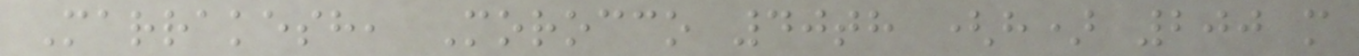Marrakesh, Morocco 40th (h) 200 m
